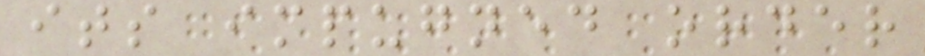its impugned order
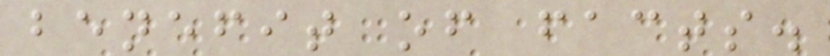benefit of facts.
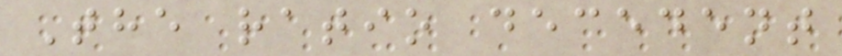The ratio decedent
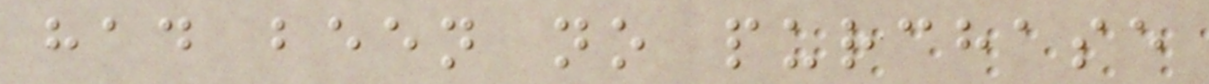had been no purchase
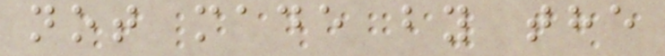not made by the
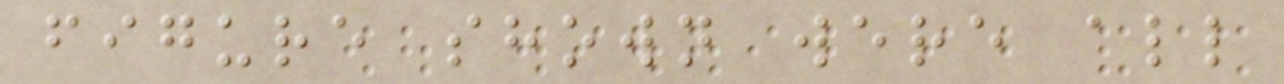figure shown were all
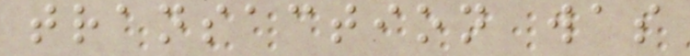transaction was
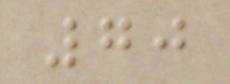70
